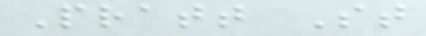Pratt St
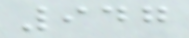947
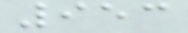953
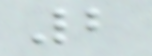2
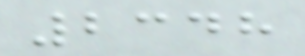2348
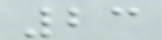23
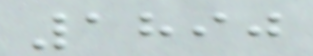1890
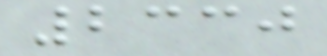2330
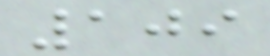109
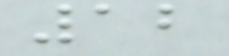12
